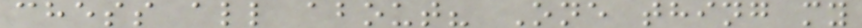chess all about? One thing my
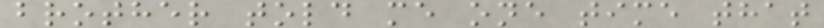brother told me one time that
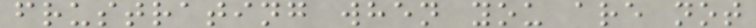frustrating when you are not
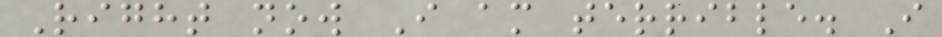Right now I am terrible. I
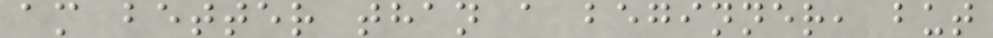am better than a beginner, but
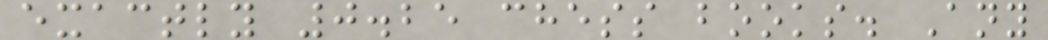exactly 0.25 chess books. Any
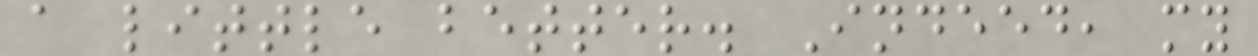a little better. Indeed, my
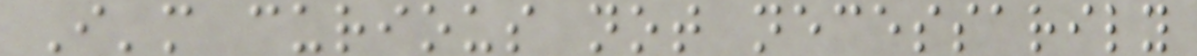I'm curious not necessarily
